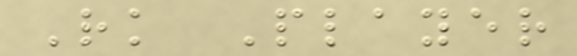Rk Player
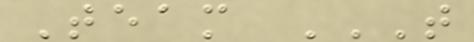Team T
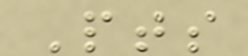Pts
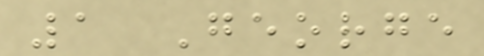1 George
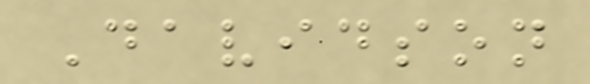Davidson
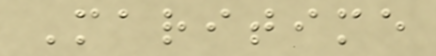Maritime
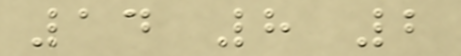14 8 2
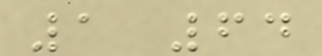1 64
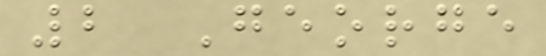2 George
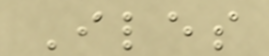Iles
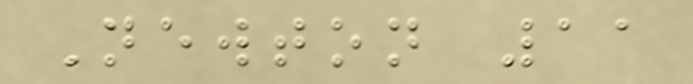Newton 11
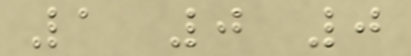1 0 0
